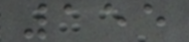155
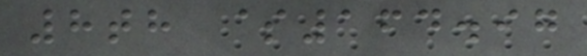8th $164.97
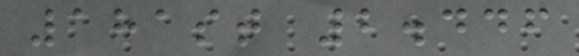181st 2.446
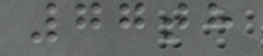77th
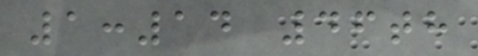1:14 46th
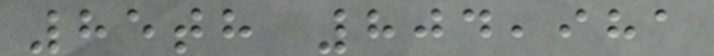85th 804,981
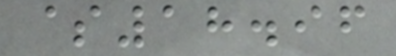$18.96
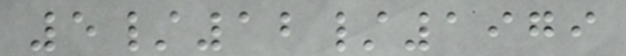5/12/1979
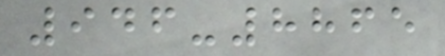946-8865
